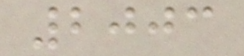2003
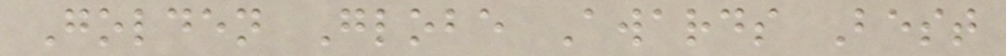Golden Globe Awards Best
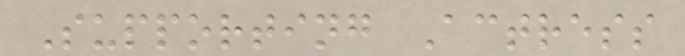Supporting Actress
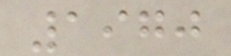1970
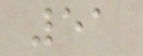51
